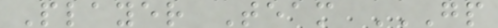Player Team GP
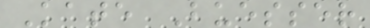Kate Buesser
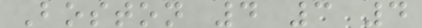Boston 4 3 4
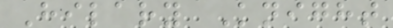Hilary Knight
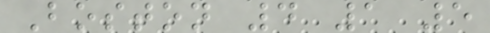Boston 4 1 5
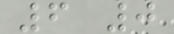6 0
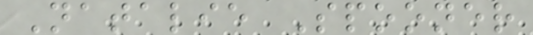Natalie Spooner
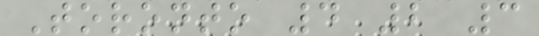Toronto 4 2 3
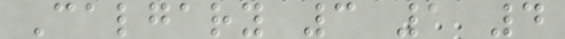Calgary 3 1 4
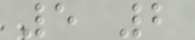5 2
